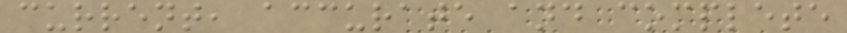current, accurate and complete
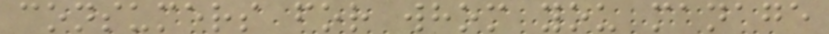consumers for whom you manage
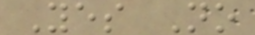Yes No
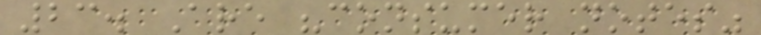23. Are "consumer notes"
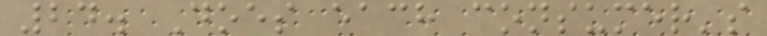24. Does each consumer's
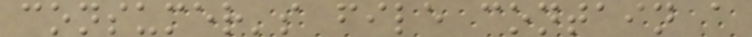consumer's file contain a
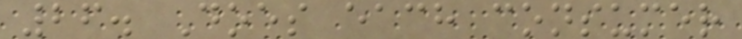26. Does each consumer
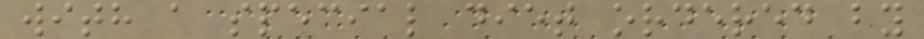with a special diet ordered by
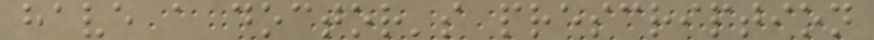have a doctor's prescription
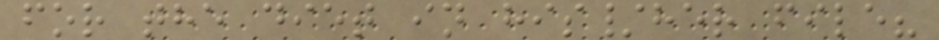for the diet in his/her file?
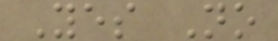Yes No
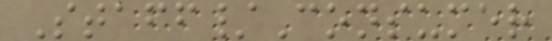Staff/Consumer
